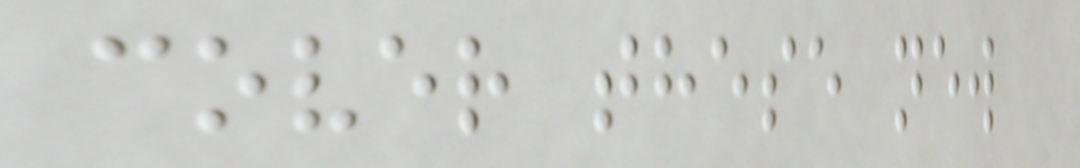cover these new
